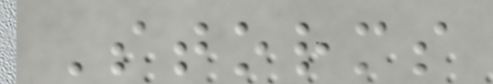Storms
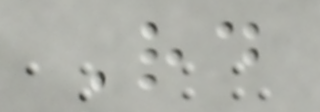Rd
